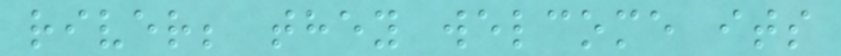river; they welcome its
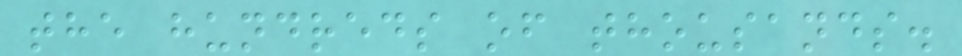the hundreds of thousands.
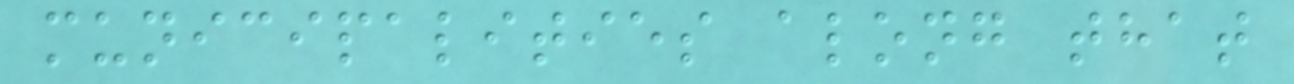municipalities along that
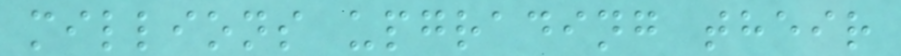millions upgrading their
